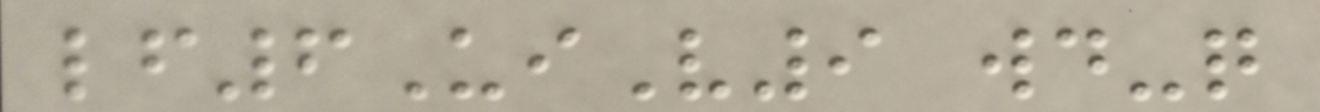lf6UiV9 wd-q
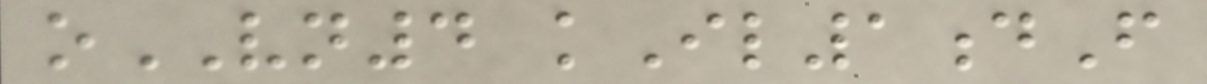oVN4 kIl1dF
